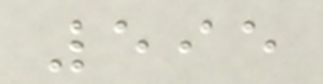595
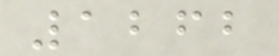1262
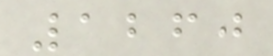1260
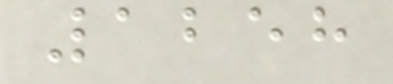1258
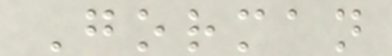Gorman
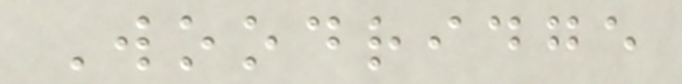Woodridge
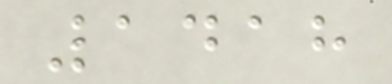1418
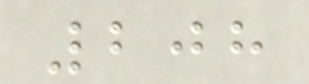208
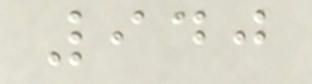940
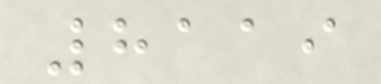8119
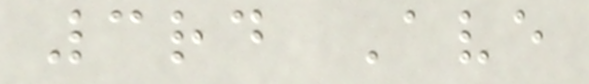3rd Ave
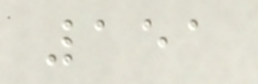151
